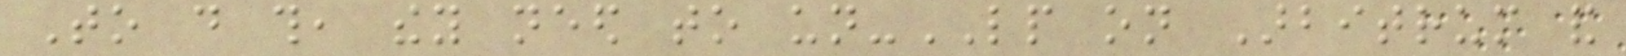To do this, they need to un-LP on Arbitrum and
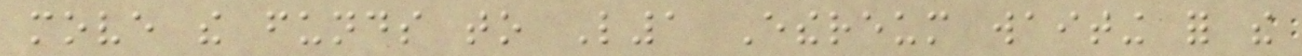move the funds to L1 Ethereum waiting for the
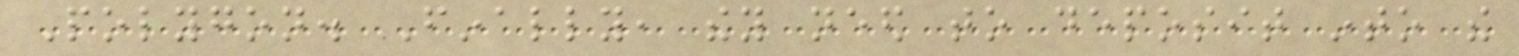Polygon. Finally, they need to deposit into the
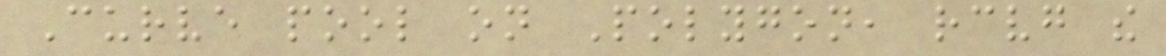Curve pool on Polygon, receiving the
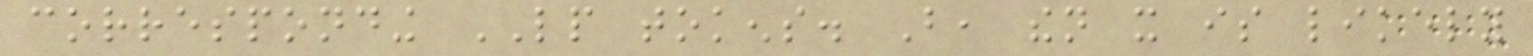corresponding LP tokens. But, then it is likely
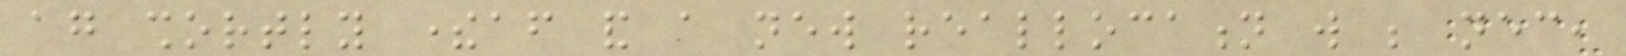again shortly thereafter and a new reallocation will be necessary,
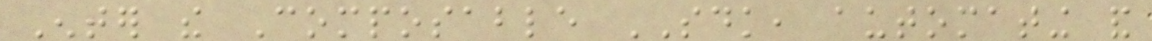Enter the Composable SDK, automating and
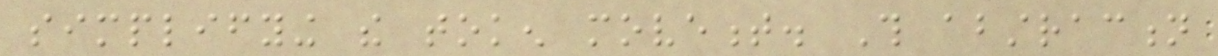simplifying the token movement. This abstraction
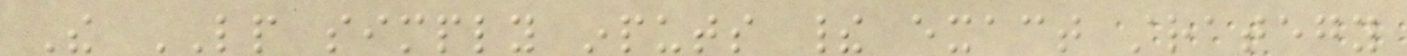The LP simply inputs their exact strategy
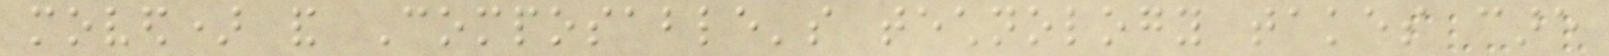moved) and Composable's technology takes care
